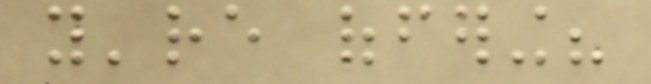you're offering?
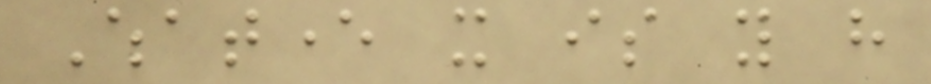Whatever it is you have
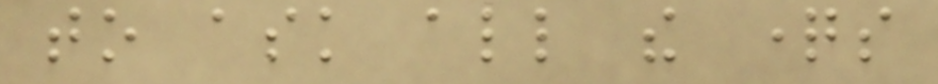to ask all the questions
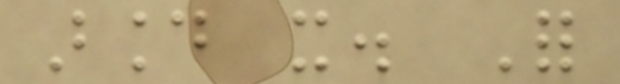around it. For
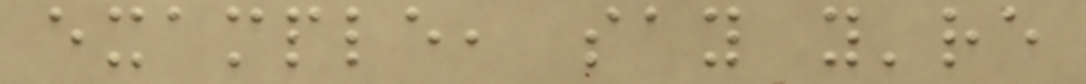example, say you're
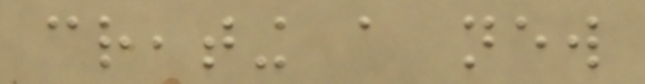creating a new
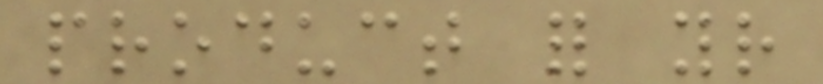product for your
